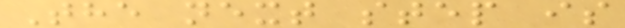The next step is
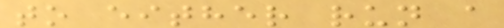to either run a
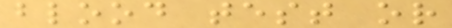blood test or
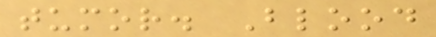tumor. Blood
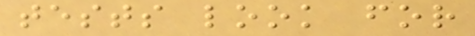tests look for
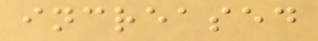increased
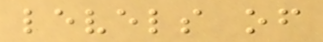levels of
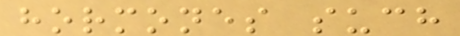hormones such
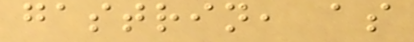gastrin, as
